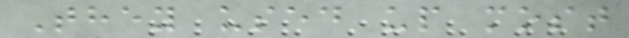They used up most
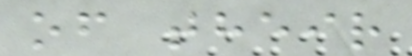of their
